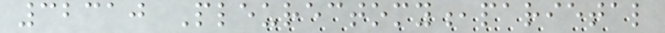32310 Pleurectomy,parietal
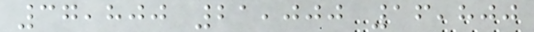37,800 21,000 16,800
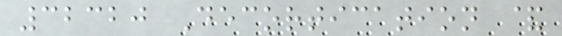32320 Decortication &
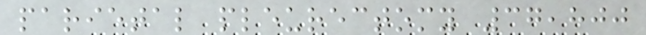parietal pleurectomy 37,800
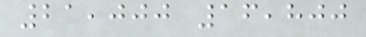21,000 16,800
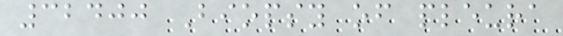32400 Biopsy of pleura
